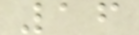16
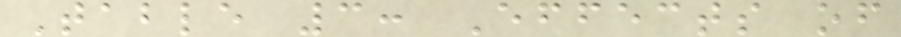Table 3: Effects of
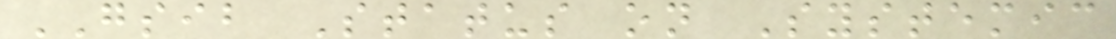GSIB Status on Systemic
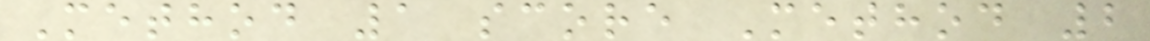Method 1 score Method 2
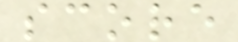score
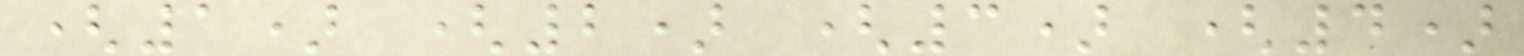(1) (2) (3) (4)
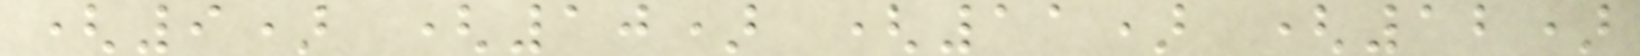(9) (10) (11) (12)
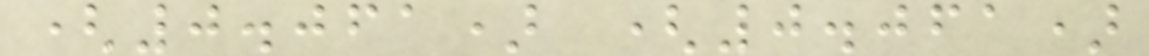(0.061) (0.061)
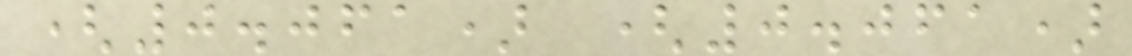(0.061) (0.061)
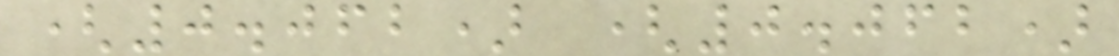(0.062) (0.062)
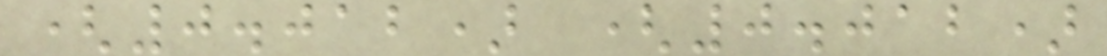(0.012) (0.012)
